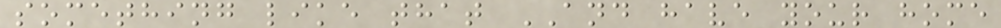something like that AND have your home
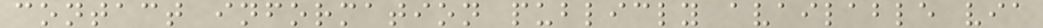contact information publicly available via
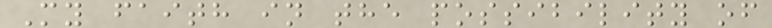My faith in the possibility of
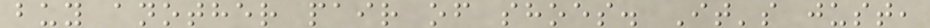buy another pair of shoes. It's just,
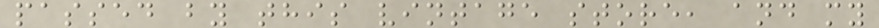passed by this vintage store, and my
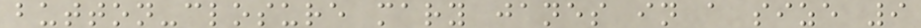button-closure mary janes in a size 9
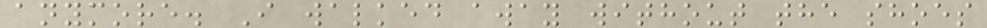anymore. I walked away without the shoes
